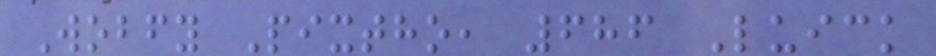Wobfy Pixtho, 686 Luick
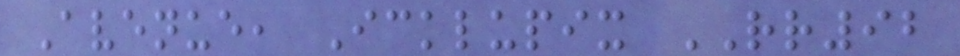Avenue, Icklupix RR92
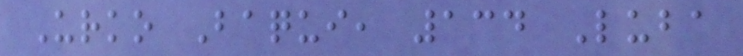Urko Baqui, 134 Luba
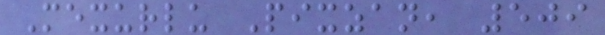Mexurlu Pixzan, 509
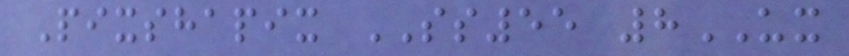Pixshapix SS55 8UX
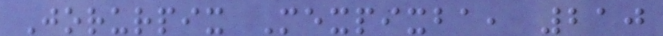Jorurpix Mexpixba, 210
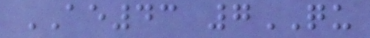AE43 7QU
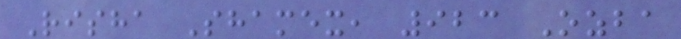Risha Shamex, 923 Ozba
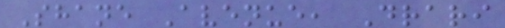Shane Avenue, Drari
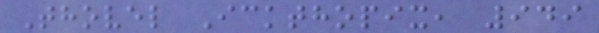Thovel Ickthopix, 949
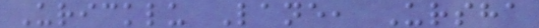Uricklu Lane, Ursha
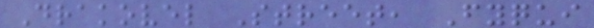Drakovel Street, Fyqui
